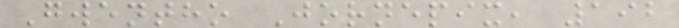Gwentho Jornepix, 192
